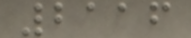2116
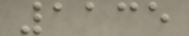1135
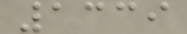1339
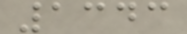1343
